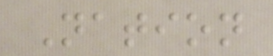Nation
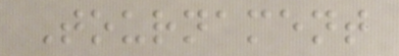Tournament
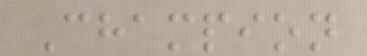Champion
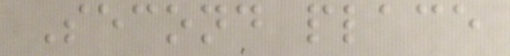Second place
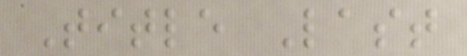Title Last
